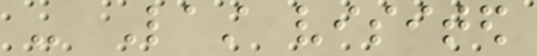- Last visited
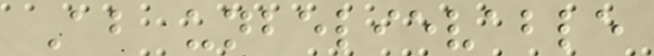About unbelievable
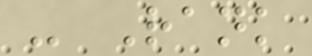- Rank
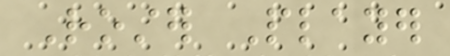Roster Player
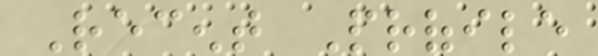Recent Profile
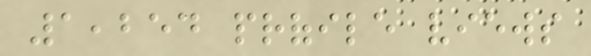1,254 profile views
